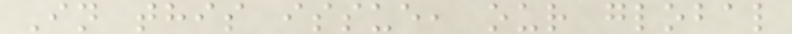In this issue, our global
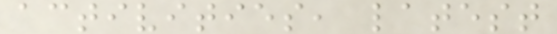activities, latest
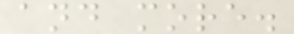and more.
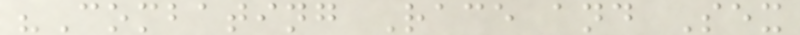"Combating Race and Sex
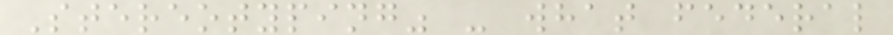Stereotyping" - what federal
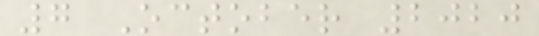7 October 2020
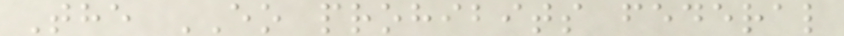The EO prohibits federal
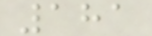181
